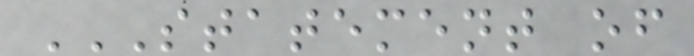STATEMENT OF
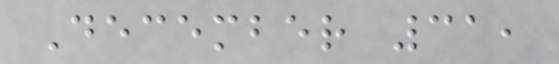December 31,
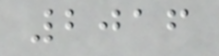2016
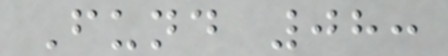Fund 08:
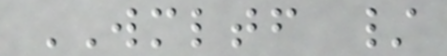WMLTF /
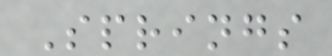Springs
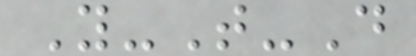Y-T-D
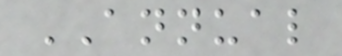ANNUAL
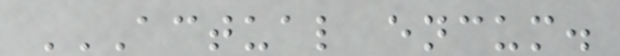ACTUAL ENCUM.
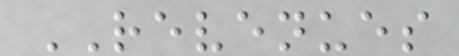REVENUES
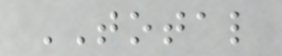TOTAL
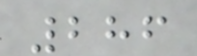286
